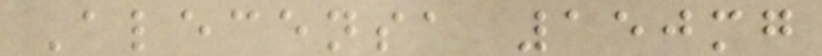Alecensa 150mg
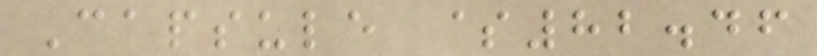Capsule $82.46
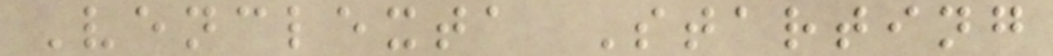Venclexta Starting
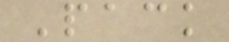Pack
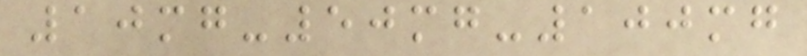10mg-50mg-100mg
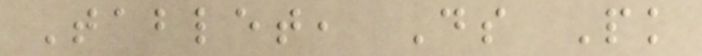Tablet, Ds Pk
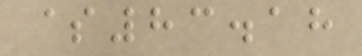$83.18
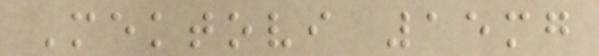Mektovi 15mg
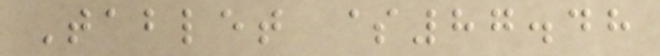Tablet $87.48
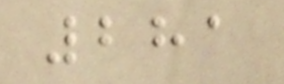281
